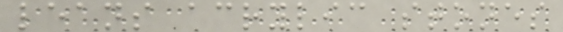leans acrylic stones
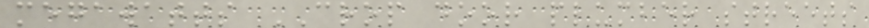megawatts CROP door plumber streets
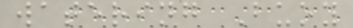watering Buoy
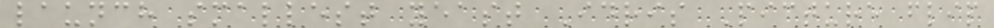launch smallest yeast Idris Picture flip
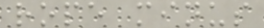rope minus
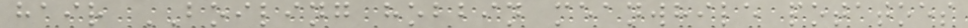hair BOILING hobbin meanwhile potatoes
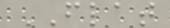FLAT
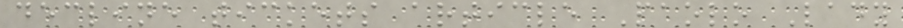decline tickets article Paolo Lady
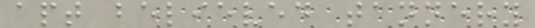apt believed tannery
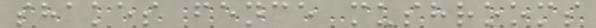shakes fence mushrooms
